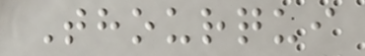Thourqui
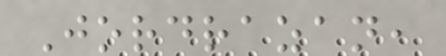Jordrazan,
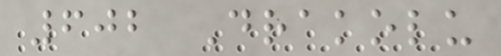602 Drakolu
